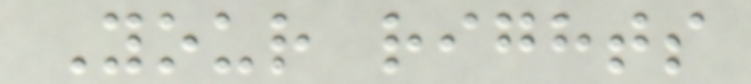Your rights
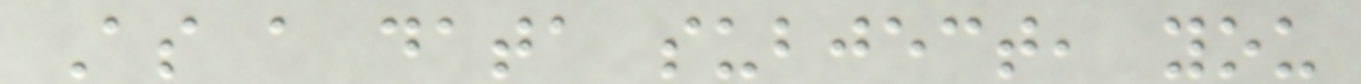As a data subject, you
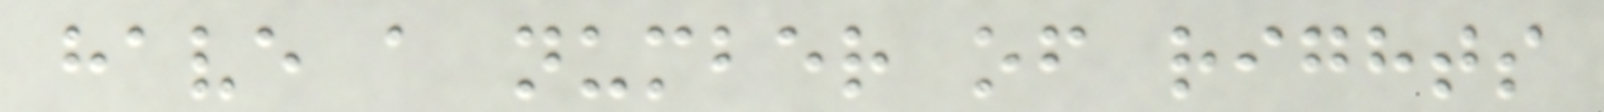have a number of rights
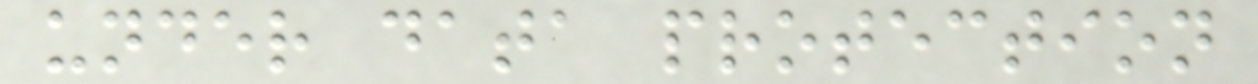under data protection
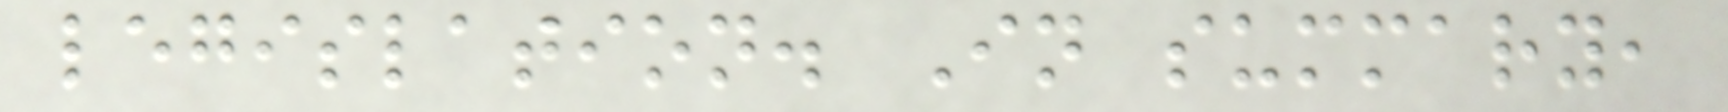legislation. In summary,
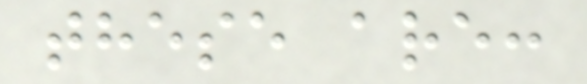these are:
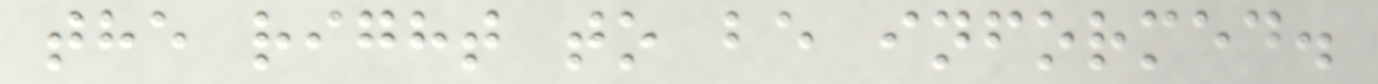the right to be informed.
